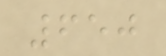650
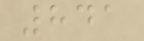841
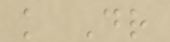k Dr
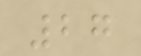27
